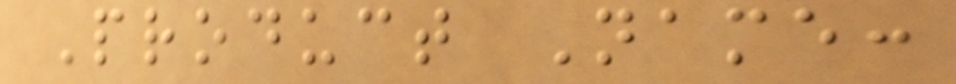Product Name:
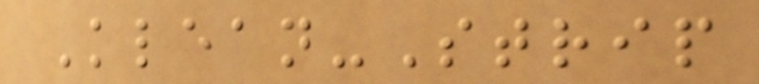Klean-Strip
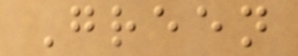Green
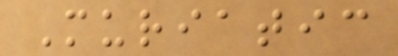Muriatic
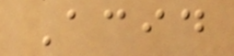Acid
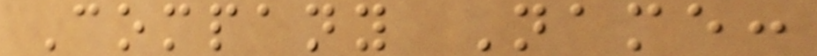Company Name:
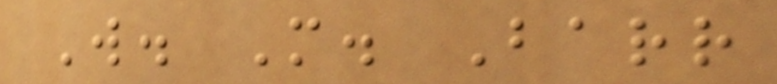W. M. Barr
